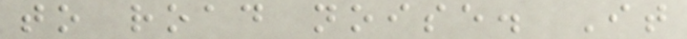to road noise. It
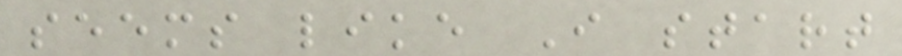seems like I start
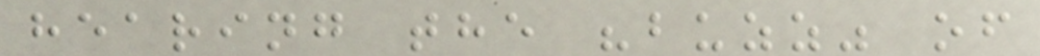hearing the "buzz" of
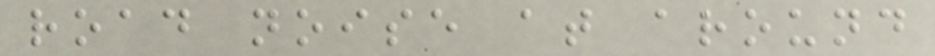road noise at around
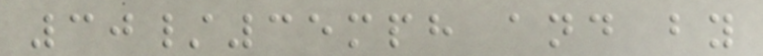30/35mph and by
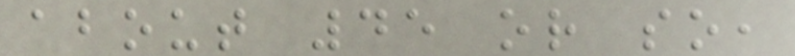about 45 or so,
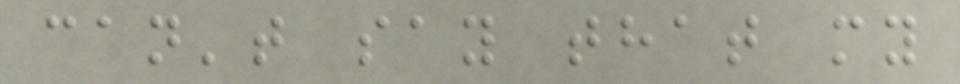can't say that my
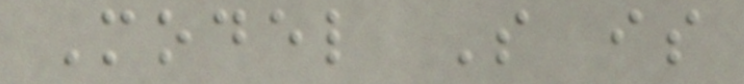Model S is
